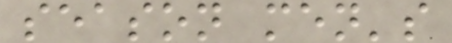season men's
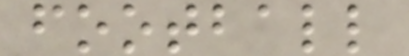football
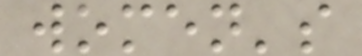women's
